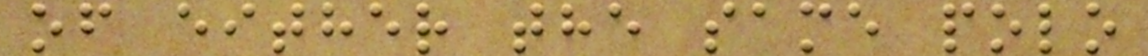of either the same polo
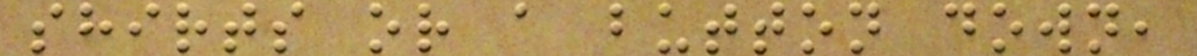shirts or a button down,
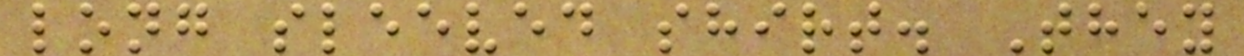long sleeved shirt. They
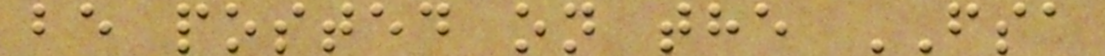be posted on the FSA
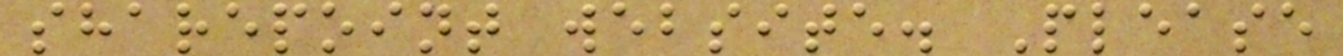sharepoint website. Please
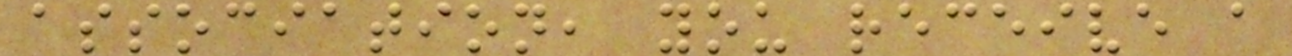association, you receive a
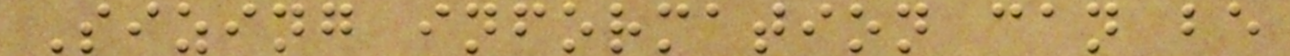Sizing information can be
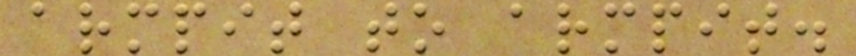armpit to armpit.
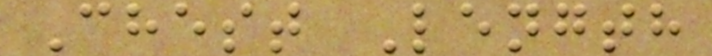Chest Length
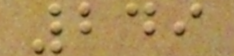249
